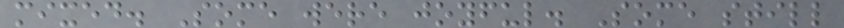mixed. Some were joyful. Some still
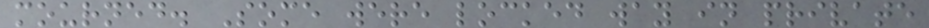mourned. Some were locked way in private
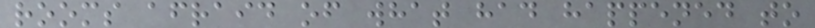rooms afraid of what had happened to
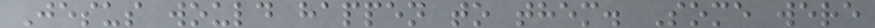Jesus would happen to them. Some were
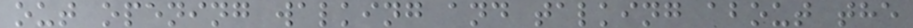out opening walking and talking about the
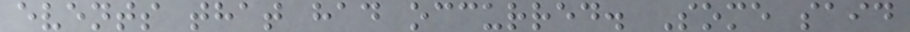events that had occurred. Some said
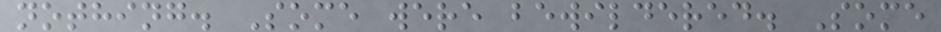nothing. Some were bewildered. Some
